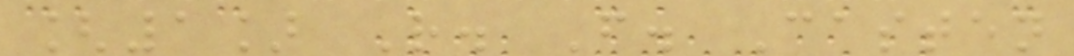[1] R. F. Casten
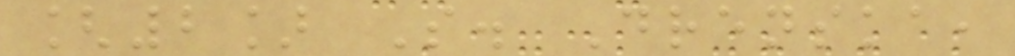[2] S. Drenska,
